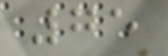75
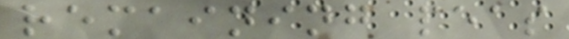remaining peas
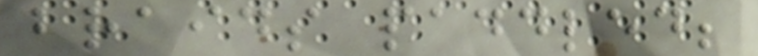braids paddled;
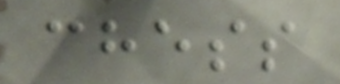chess
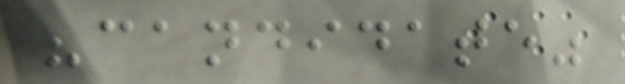"candidate"
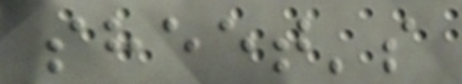sheet's
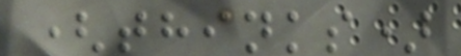(thinks)
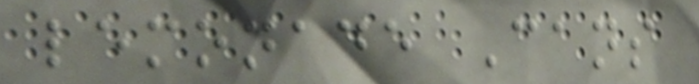lemonade Cans
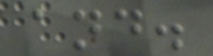and.
